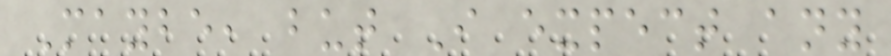Maybe, but I expect any
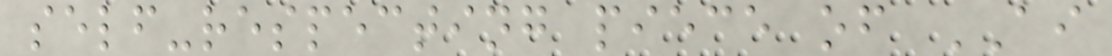self-respecting piece of AI
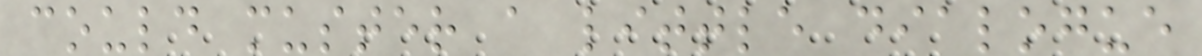could muster a little dialogue
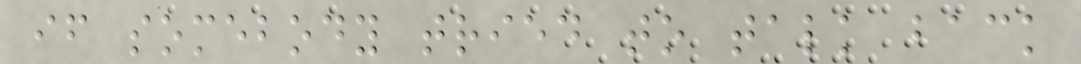if somebody tried to talk back
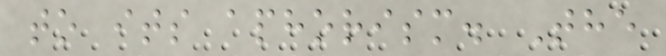to its aphorism. The
